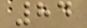84
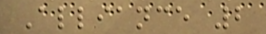Alliance 2
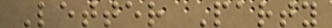Letter Party
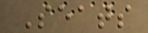Seats
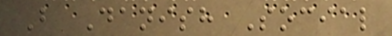B Danish Social
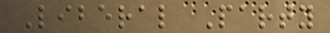Liberal Party
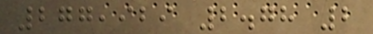277,929 2.78 2
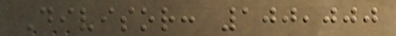Divisor: 100,000
